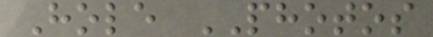Hole PHOTOS
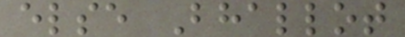else Bhallot
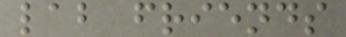lab friends
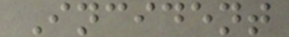Incident
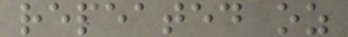repeated oz
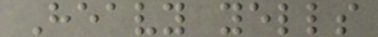Heavy yells
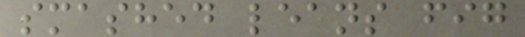smashed leans fig
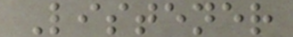Listener
